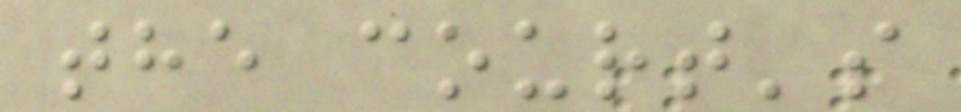the court's
